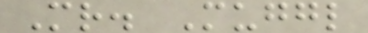Mr. Muggl
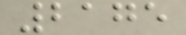2175
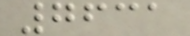7631
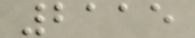2115
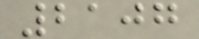2107
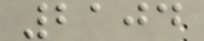2104
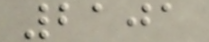2101
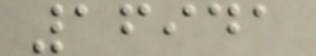16941
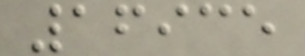16935
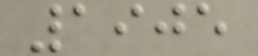1905
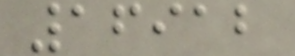16912
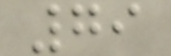79
